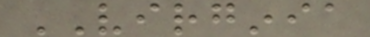VIRGINIA
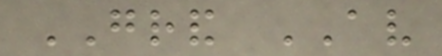GRAND AV
